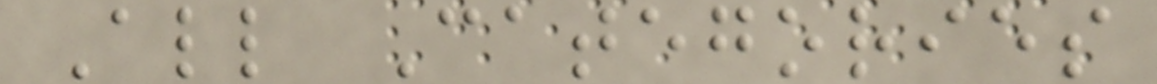All Categories
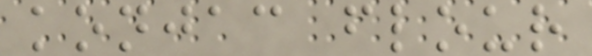konjac flour
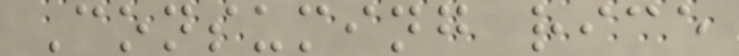Consuming rice
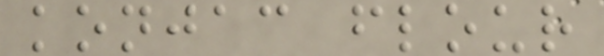konjac flour
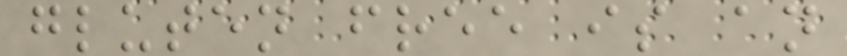gluten free is an
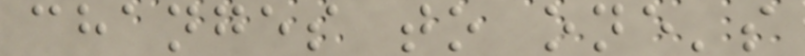changes to one's
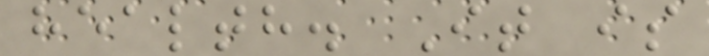health. It is
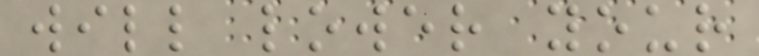will lower your
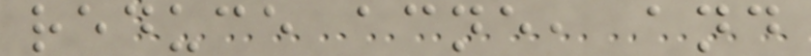reduce acne, and
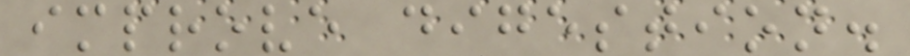improve digestion.
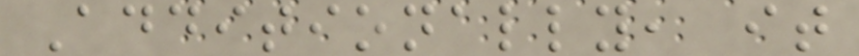Additionally, it
